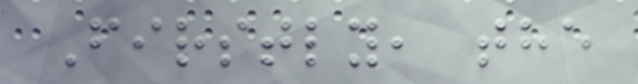Firstly, the
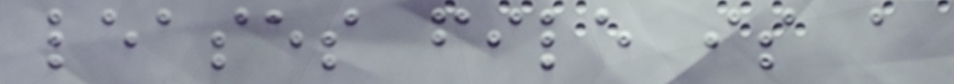leases file is a
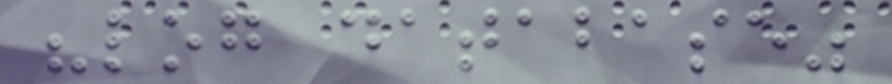"log database"
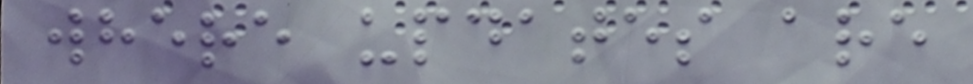where updates are
